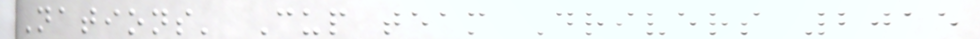Nations' Cup team Drivers 2015
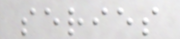series
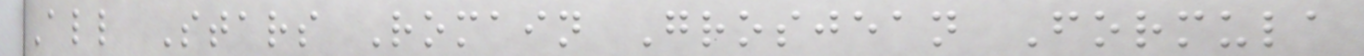All Stars Romain Grosjean Formula
